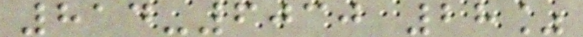814-6030 28%
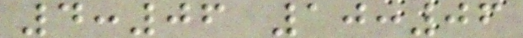4:06 10:06
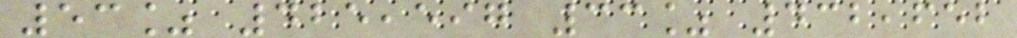53% 425,597 33% 432,652
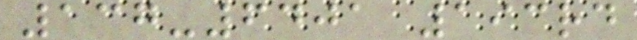137-6401 193rd
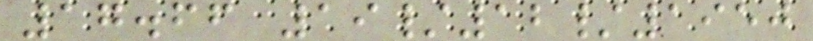17.66 19/12/1950
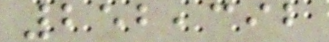252,392
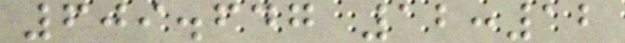609.647 12:12
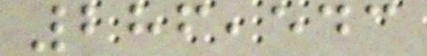286,543
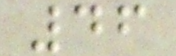46
